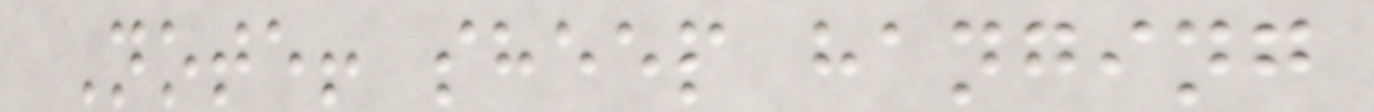Note! sheep hanging
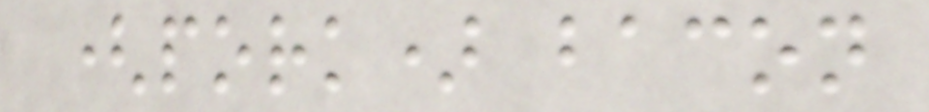(pork) bacon
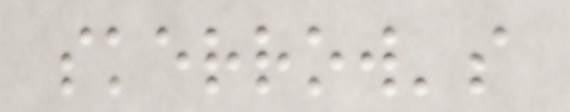skerrow's
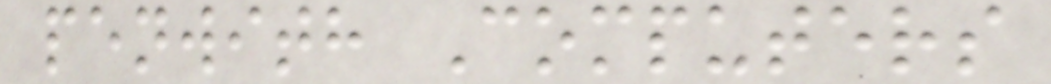penwith Computers
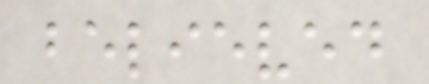believed
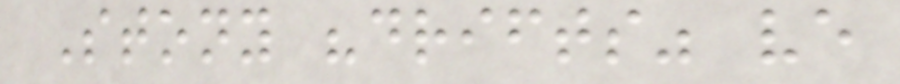Stony "drifts" ve
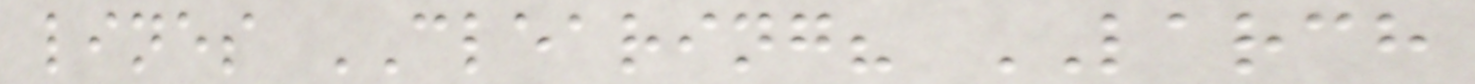lines CLEARING? LARCH
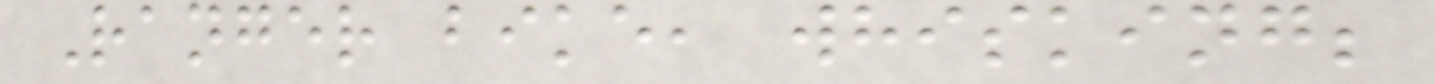Ranger bike, whisking;
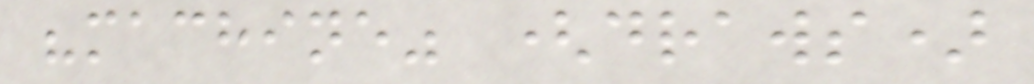"machine" (draws)
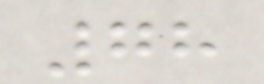78
